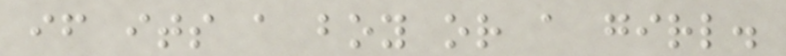if its a boy or a girl.
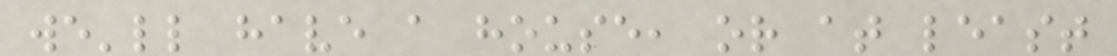we'll have a house, or at least
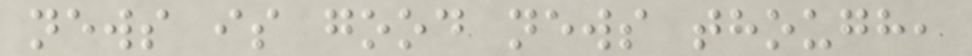news is good news though,
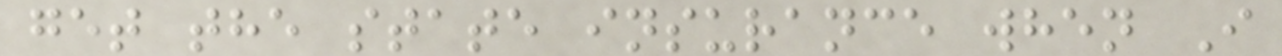get the state insurance when I
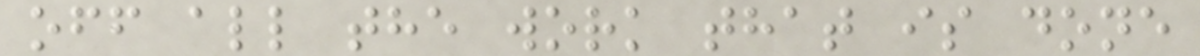off all the work that is done
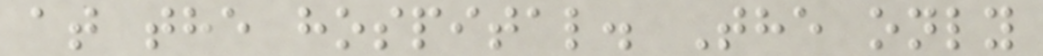at the hospital. The only
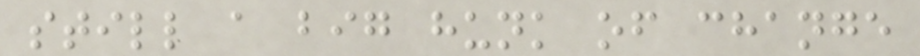still a big hunk of change
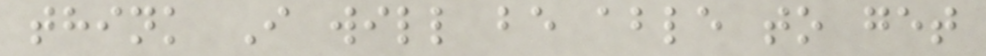think I will be able to get
